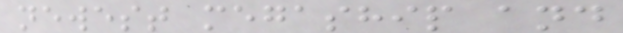newest megaship and
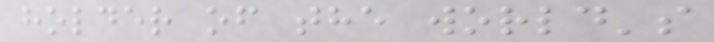holder of the world's
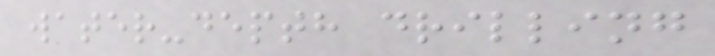water-depth drilling
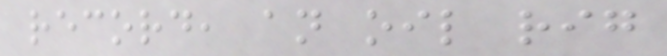record, an oil rig
